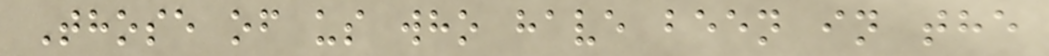Those of us who have been in the
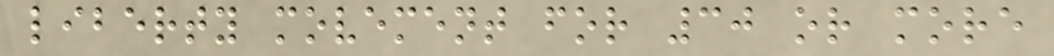liberty movement for 30 or more
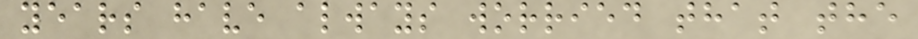years have always worried that the
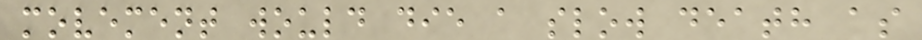movement would die a slow death as
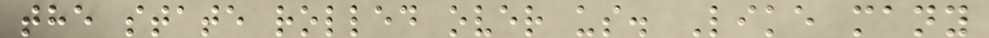the state rolled over us. Like many
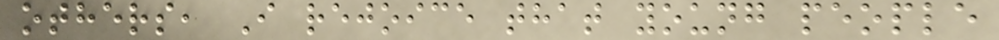others, I rejoice that young people
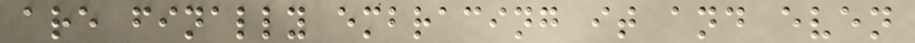are finally embracing it and even
